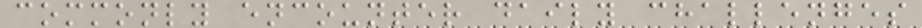commonly encounter daily challenges
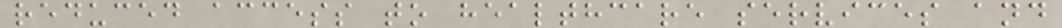reduced access to healthcare services and
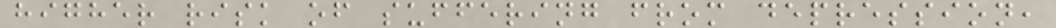higher risk of suffering from depression,
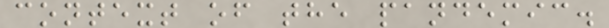context of the pandemic.
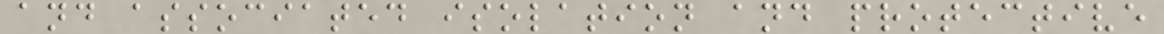and associated isolation and protective
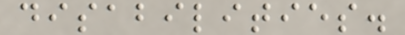disabilities.
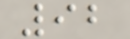92
